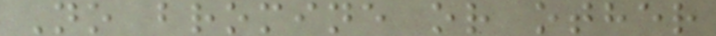No bromine or other
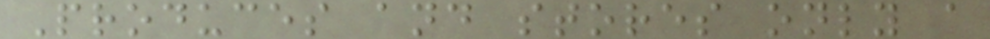Produces and stores only a
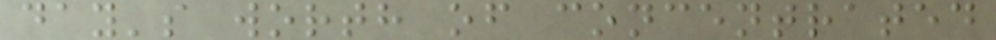day's worth of concentrated
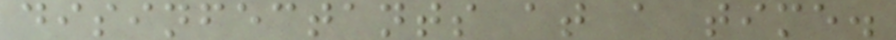disinfectants at a time.
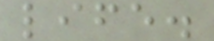life.
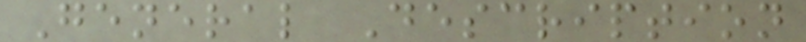General Description
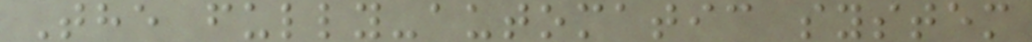The fully-automatic system
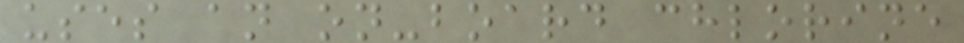uses an on-board chlorine
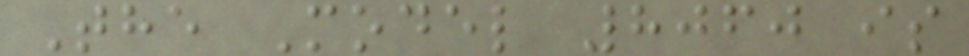The Model 8060 is
